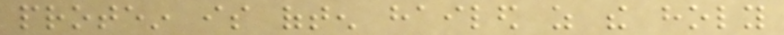protein is often hailed as the holy
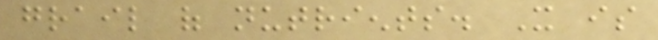grail of nutrients. It is
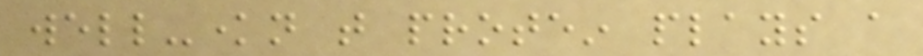well-known that protein plays a
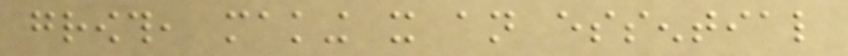growth, making it an essential
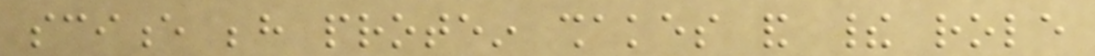science behind protein shakes and their role
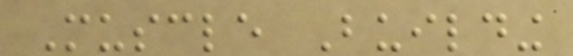Muscle Building
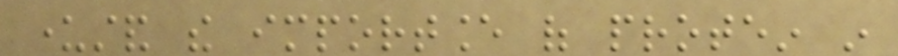understand the importance of protein in
